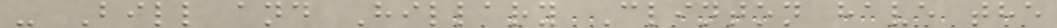- Bill and Hillary Clinton have the
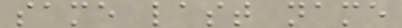same last name
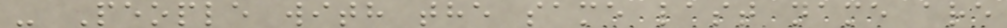- People with the same last name are
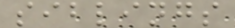siblings
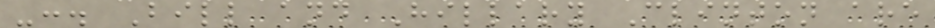-:. Bill and Hillary Clinton are
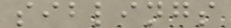siblings
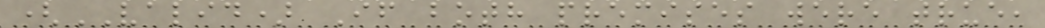(VALID) If both premises were true,
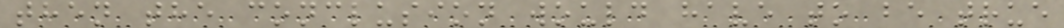then the conclusion would have to be true
